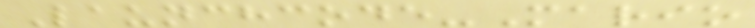Launchcode-Mario
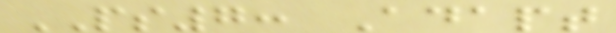PS7: Adapt
